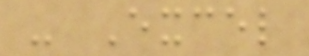- Excel
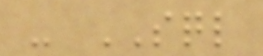- SQL
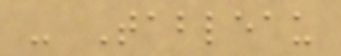- Tableau
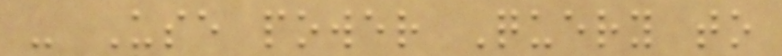- Use power Query to
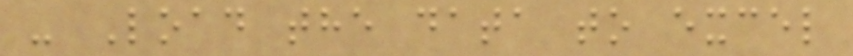- Load the data to excel
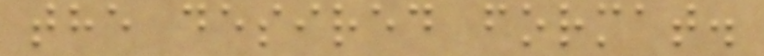the desired format.
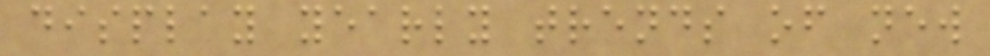display yearly trends of new
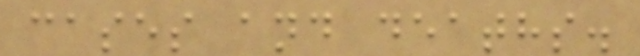cases and deaths.
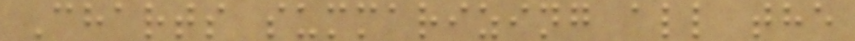Charts summarizing all the
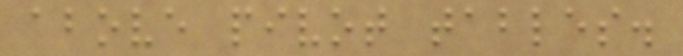above pivot tables.
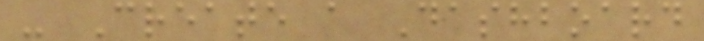- Create a Dashboard
